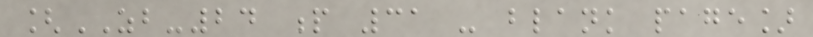[ZB-24 p 31 - blank page]
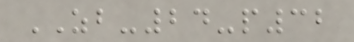ZB-24-p32
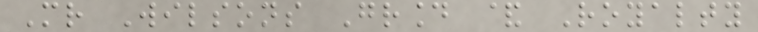Mr Wilsons Ground & Royalty
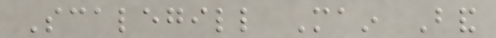Scalegill Main Band
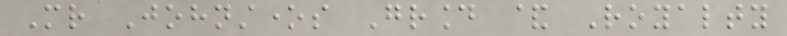Mr Johnstones Ground & Royalty
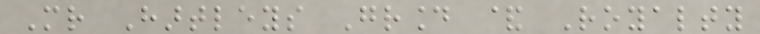Mr Hartleys Ground & Royalty
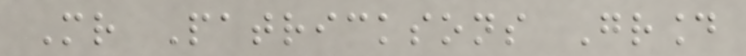Mr Patricksons Ground
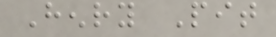Henry Pit
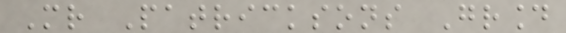Mr Patricksons Ground
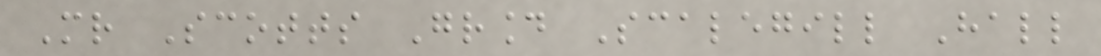Mr Scotts Ground Scalegill Hall
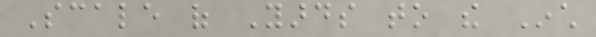Scale of Yards to the Inch
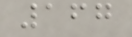167
